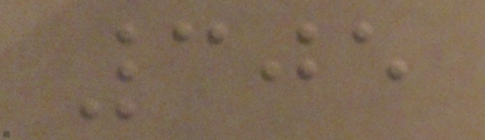305
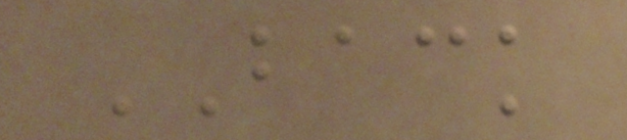BACK
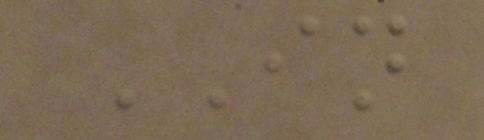IN
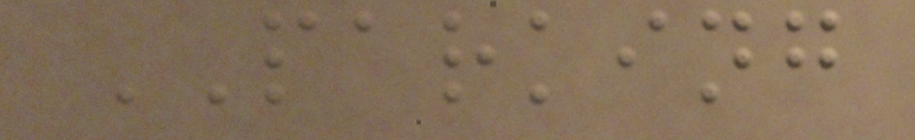PARKING
